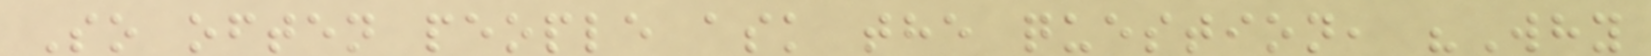So often people ask the question, "Why
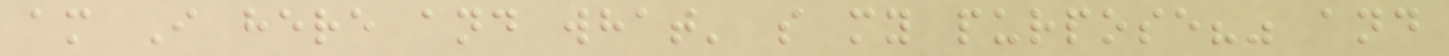am I here and what' s my purpose?" and
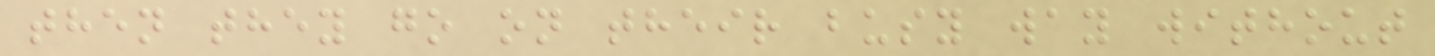then they go on their busy way without
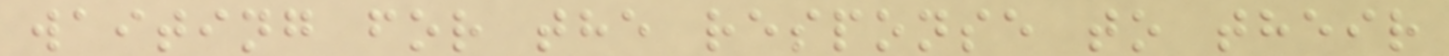waiting for the response to their
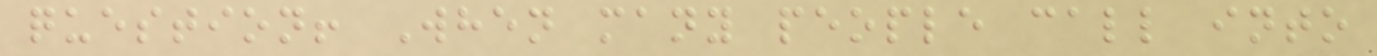question! When many people call into
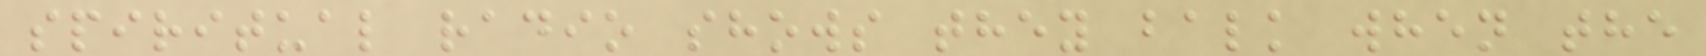spiritual radio shows they balk when the
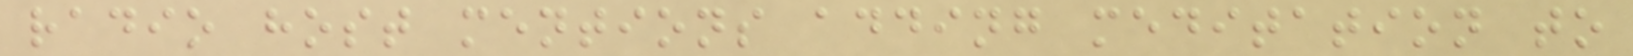radio host mentions adding meditation to
